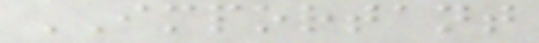IMPORTANT
